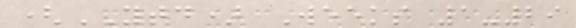(YTD) Weeks 1-29
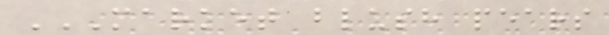MARKET BLUSH PEARS
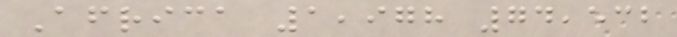Africa 1,978 74,532
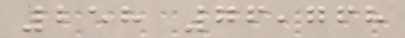258 76,768
